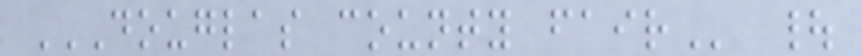DOUGLAS COUNTY FAIR |
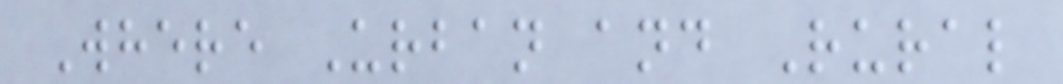Where Urban and Rural
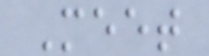Meet
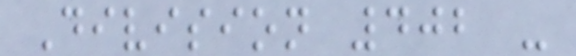Division 402 -
